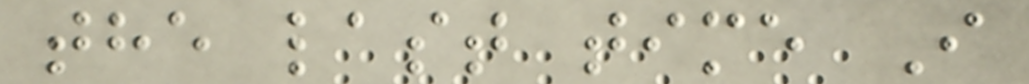the last time I
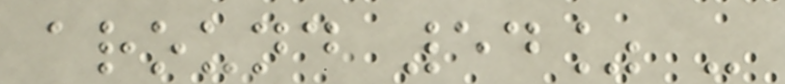around 54% -
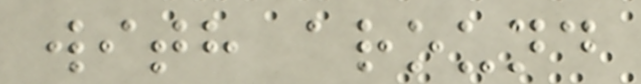with around
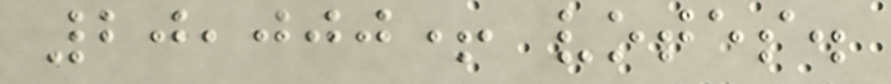20,000+ votes.
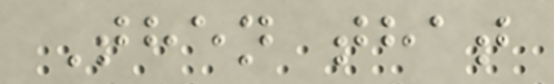Then that
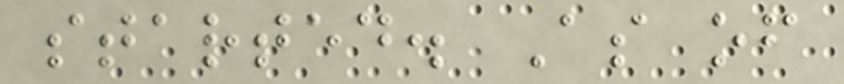started. As of
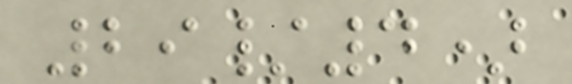29/4)
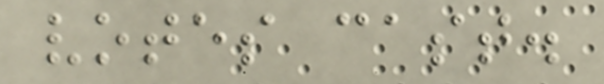votes cast.
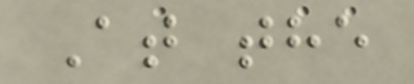At the
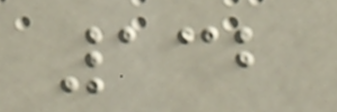132
